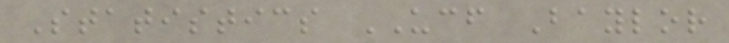Statistics UCF Baylor
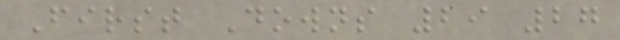First Downs 29 27
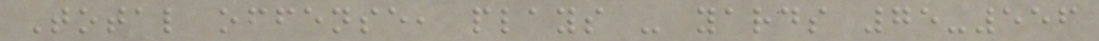Total offense, plays - yards 75-556
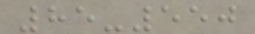85-550
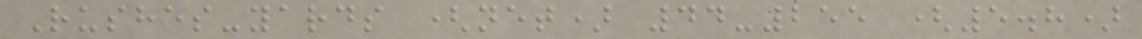Rushes-yards (net) 44-255 (5.8)
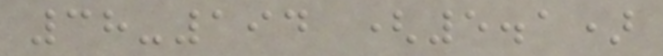38-194 (5.1)
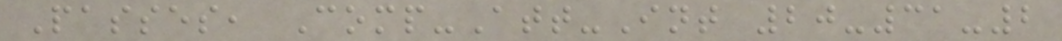Passes, Comp-Att-Int 20-31-2
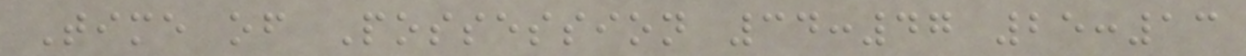Time of Possession 34:47 25:13
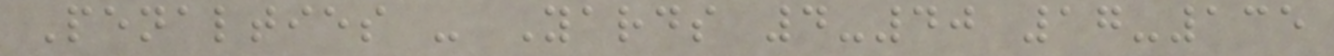Penalties - Yards 4-40 17-135
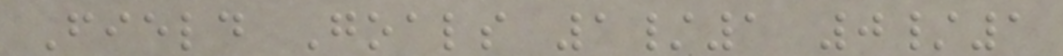Field Goals 1/1 0/1
